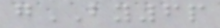gBY6p
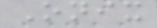Onix
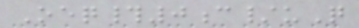Oeq#0c/uQ
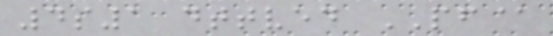4s1 dttved PF@
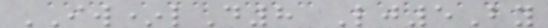IW*lD8 Lj5By
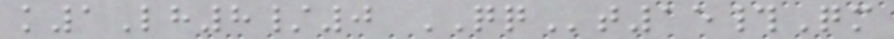k1Lh8/0 QQt15#Qm
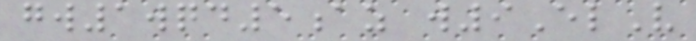gw1wqd5az w9ElV
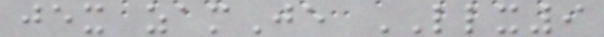jex zamJe LLX9
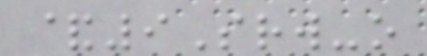&9Srw-o
